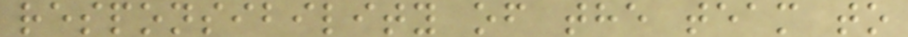responsibility of the team to
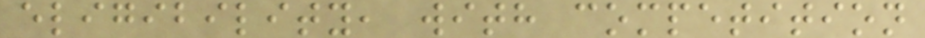eligibility, with competition
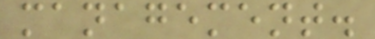management.
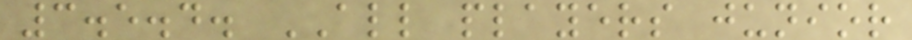3.5.4. ALL players junior
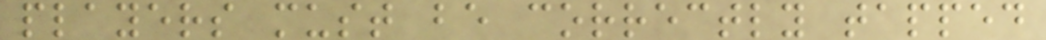players must be correctly tapped
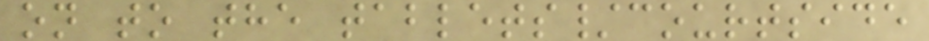on to the tablets/courtside
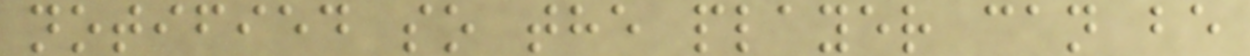notified so the player can be
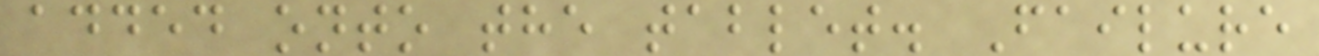added onto the tablet. Failure
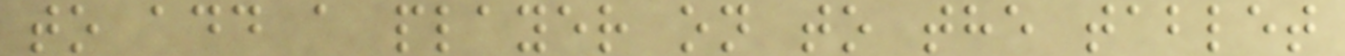to add a player on to the tablet
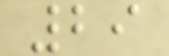29
